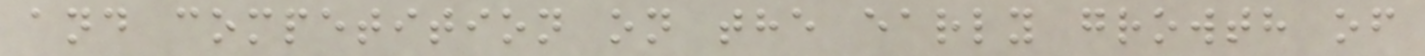and competition on the early growth of
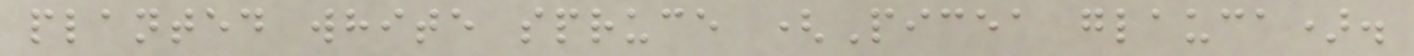planted white spruce (Picea glauca).
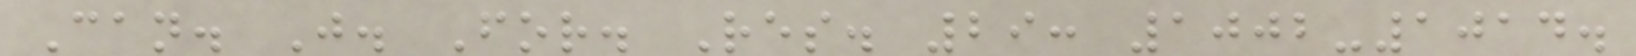Can. J. For. Res. 29: 1002-1014.
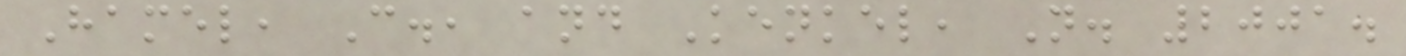Hamel, C., and Kenkel, N. 2001.
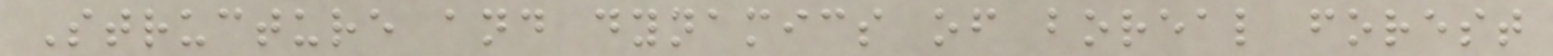Structure and dynamics of boreal forest
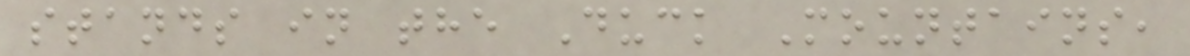stands in the Duck Mountains,
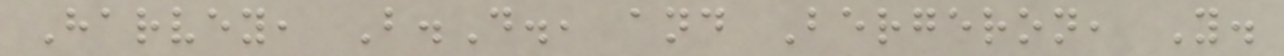Harvey, B.D., and Bergeron, Y.
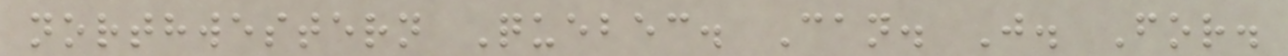northwestern Quebec. Can. J. For.
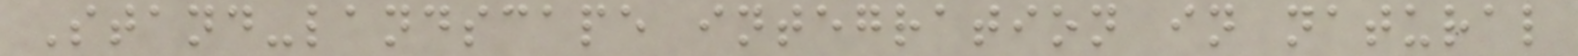Stand-landscape integration in natural
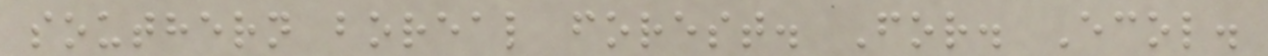southern boreal forest. For. Ecol.
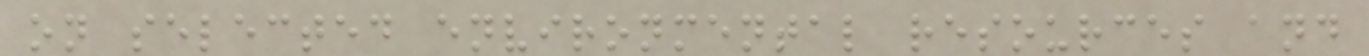on selected environmental resources and
